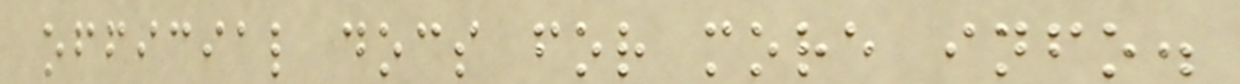official docs for more info.
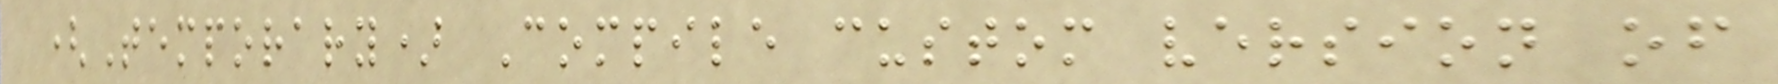(Temporary) Compile custom version of
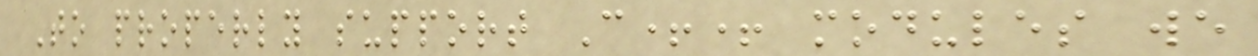To properly support C++ modules we
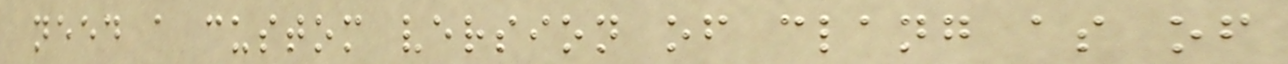need a custom version of clang as of
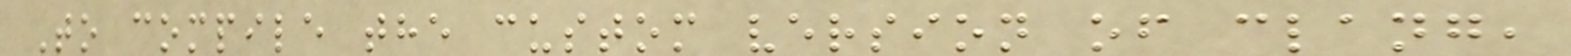To compile the custom version of clang,
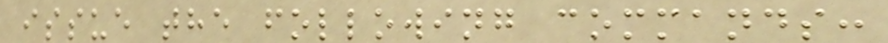issue the following commands:
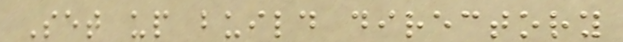Set up build directory
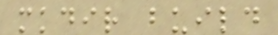mkdir build
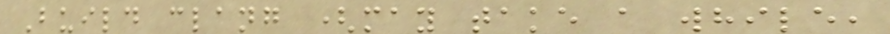Build clang (may take a while,
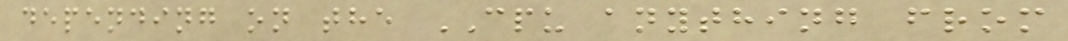depending on the CPU anything from
